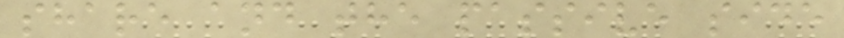share and the passive side
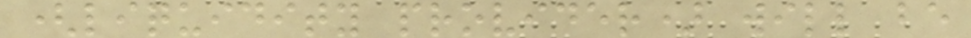(liquidity provider) will be
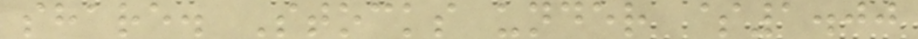share. Stocks under $1.00
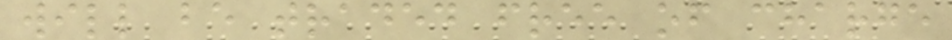will be traded free of charge
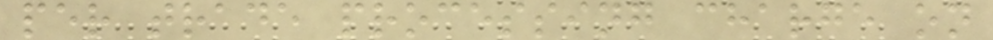per trade processing charge on
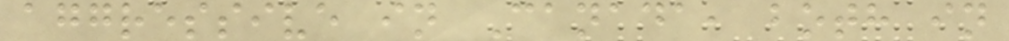aggressive in Canada, both in
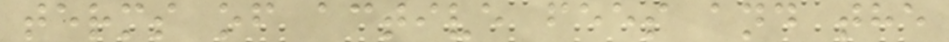terms of active fees and the
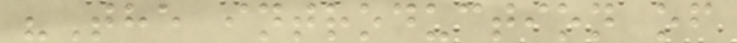"The introduction of
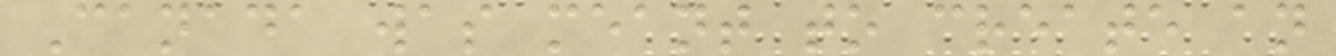Canada was meant to create an
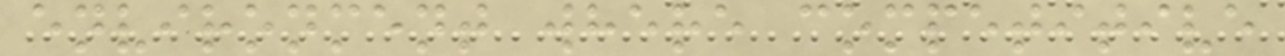environment where competitive
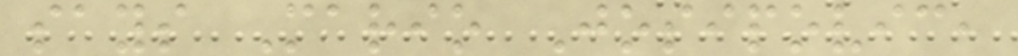says Mario Josipovic,
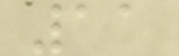11
